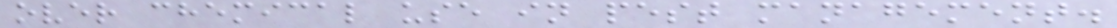over chemical use in pest management.
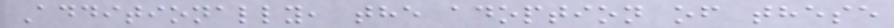Additionally, the adoption of these
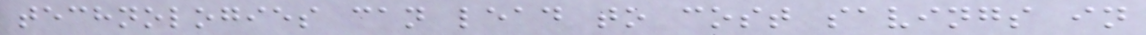technologies can lead to cost savings in
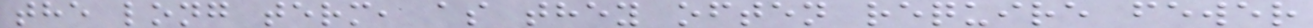the long term, as they often require fewer
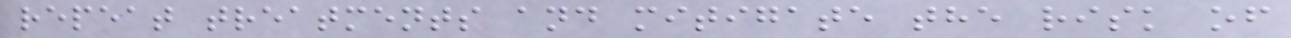repeat treatments and mitigate the risk of
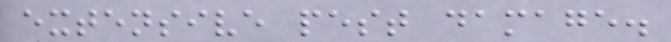extensive pest damage.
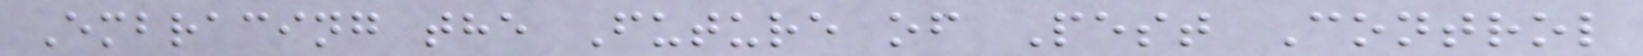Embracing the Future of Pest Control
